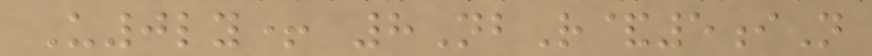U0ly+ 8NbR&5iN
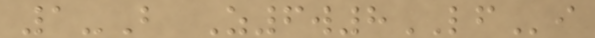1-B Z6w8LFi
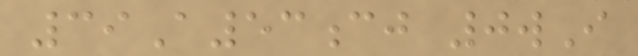39A53cj 0wI
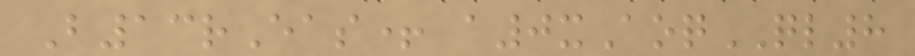B13rEas+ a0xAoqQL8
